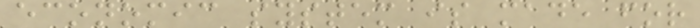economic system is made for
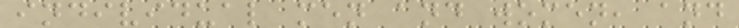individual men and women, and
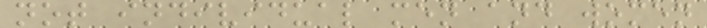not individual men and women
